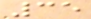35
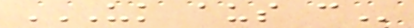UK AUS CAN
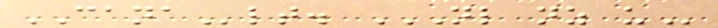CANAlt. NL NZ US
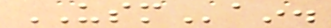USMain.
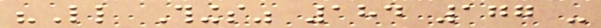"Little Things" 184 177 -
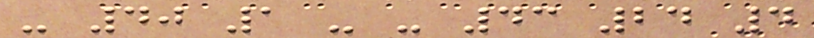- 40 1 - - 43 24 4
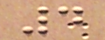4
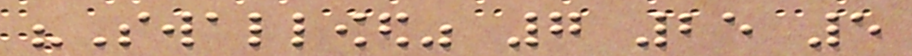"Swallowed" 7 25 5
